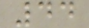44
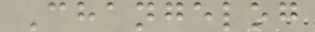Changelog
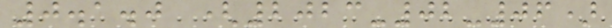0.1.0 (2023-02-06)
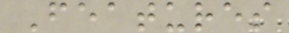Features
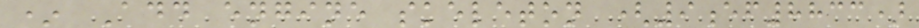* Add engine skeleton (9ef8833)
